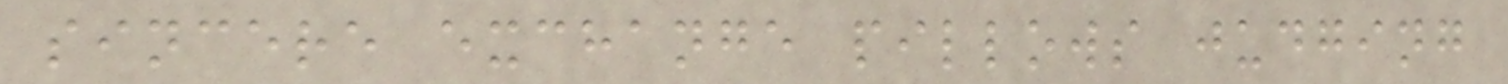sincere exchange pillows judging
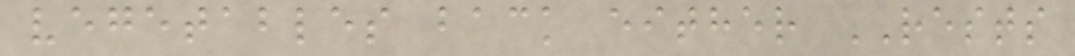vegetables back either RESTS
